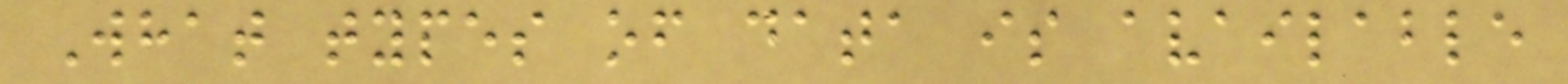What types of data is available
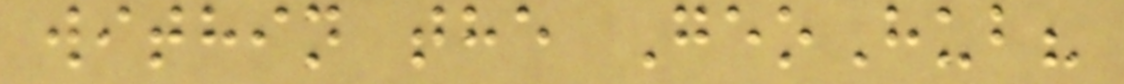within the GeoHub?
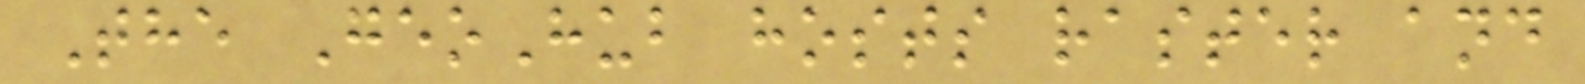The GeoHub hosts raster and
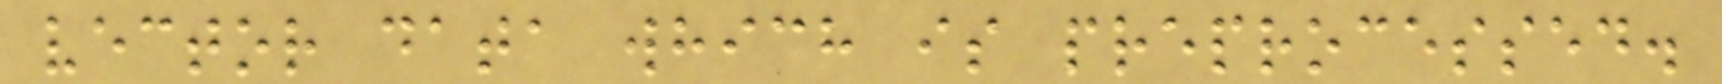vector data which is preprocessed.
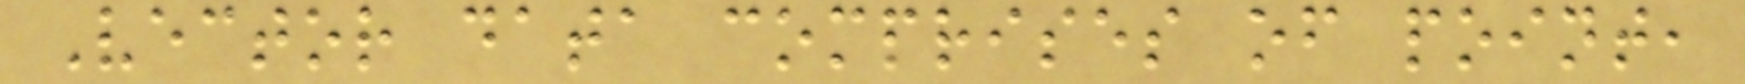Vector data comprises of point,
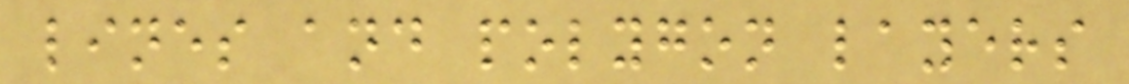lines and polygon layers
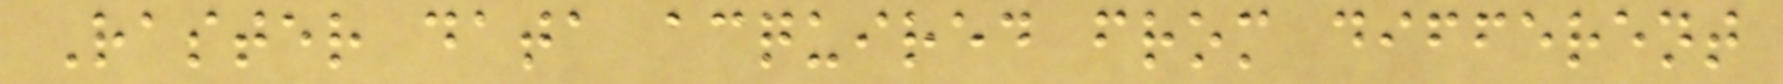Raster data acquired from different
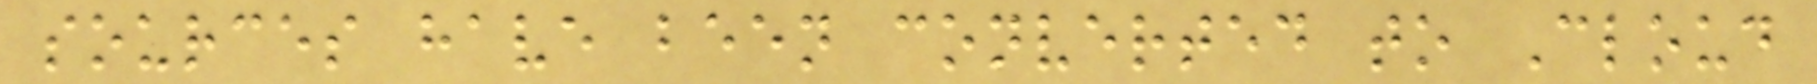sources have been converted to Cloud
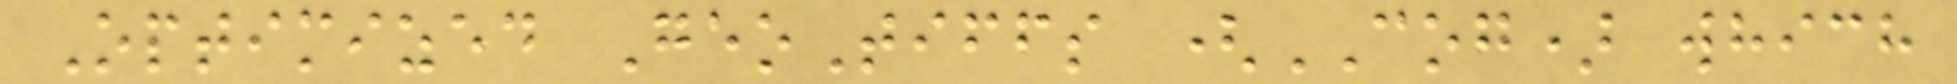Optimized GeoTiffs (COG) which
